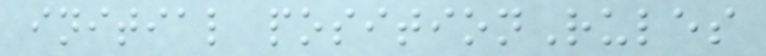initial positionRules
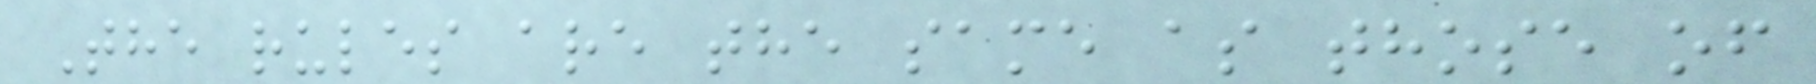The rules are the same as those of
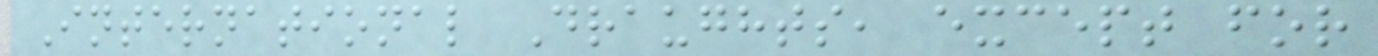International Draughts, except for
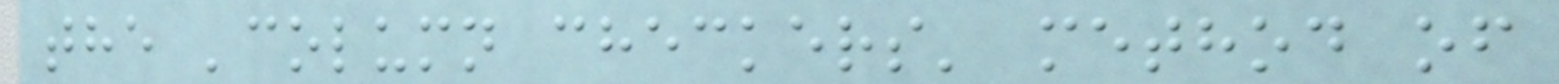the 'column checkers' method of
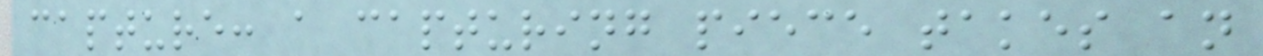capture: a capturing piece takes an
